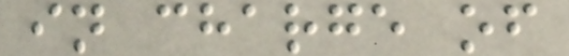in charge of
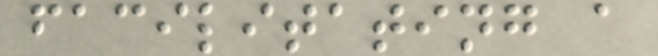facilitating a
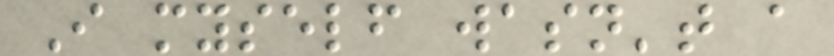I myself wasn't a
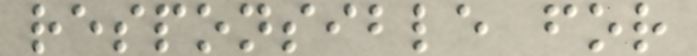responsible for
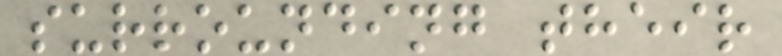surrounding their
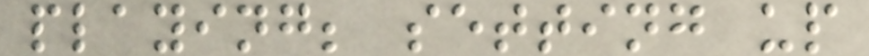playing; setting up
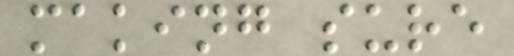making sure
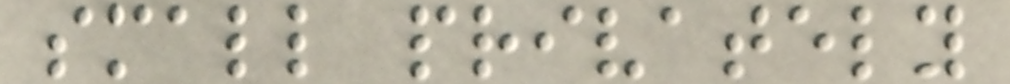small privately
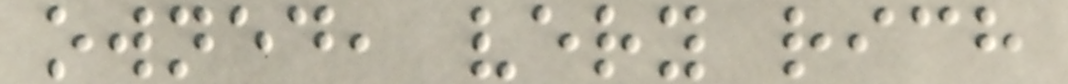owned, very rich
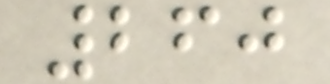260
